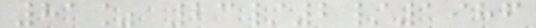81% 23/2/1986
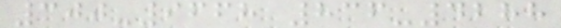300-9668 836-4288
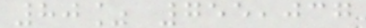80% 755,037
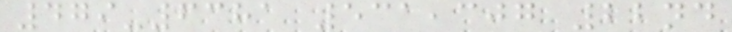479-6381 531,307 22nd
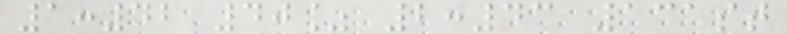1:42 40% 2:43 131st
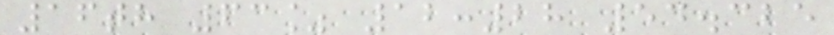16th 63% 12:28 54.325
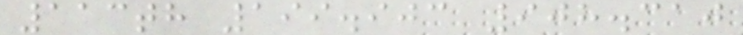113th 199.903 908.310
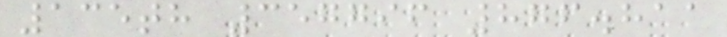135th 357796 876.811
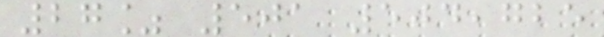27% 501 504,725
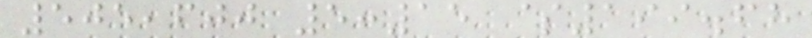505,600 5:15 $199.68
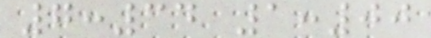7:34 1:00
